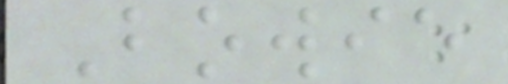Bowie
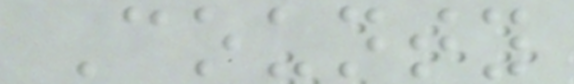County
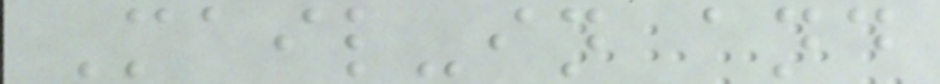Mail-in and
